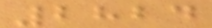2824
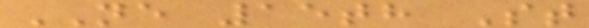NE 15th St
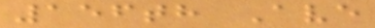156th Ave
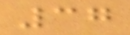37
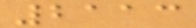2113
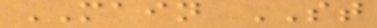MAIN ST
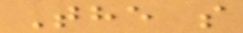The s
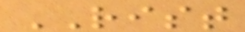RIST
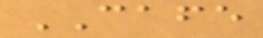CAFE
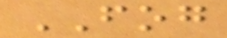FOG
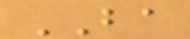BA
